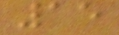15
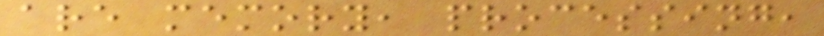are memory, processing,
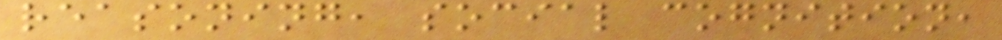reasoning, social cognition,
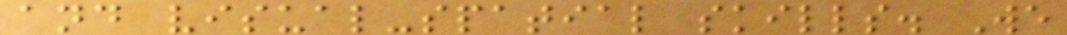and visual-spatial skills. We
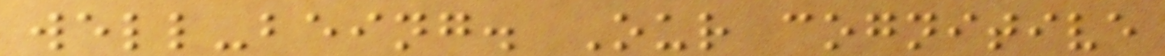well-being. Our cognitive
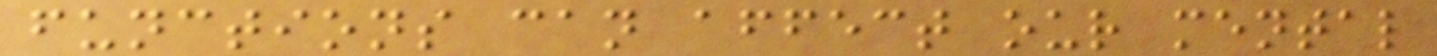functions can affect our mental
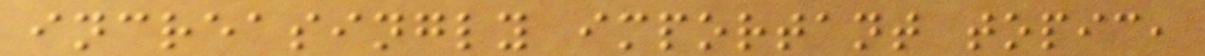increasingly important topic,
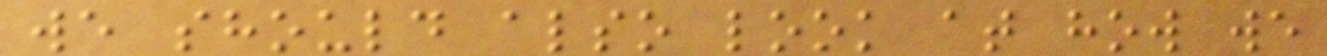we should also look at how we
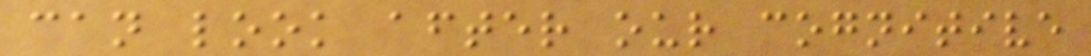can look after our cognitive
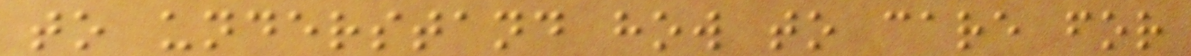to understand how to care for
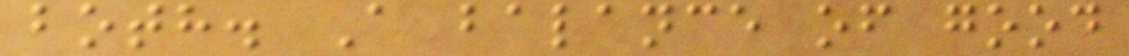both. A balance of good
